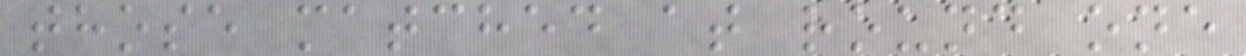those matched at round one
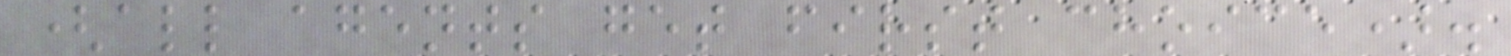(all agents get first choice).
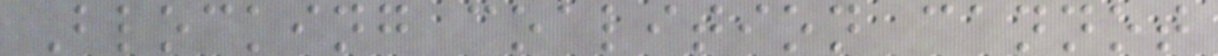Blocking coalition cannot
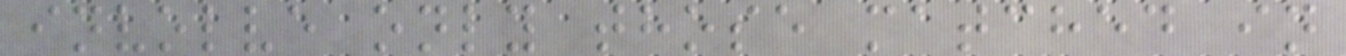involve only those matched in
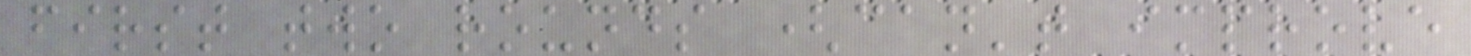first two rounds (can't improve
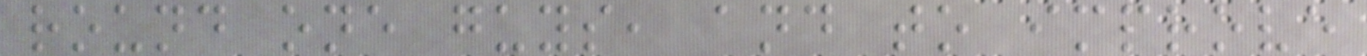round one guys, and to improve
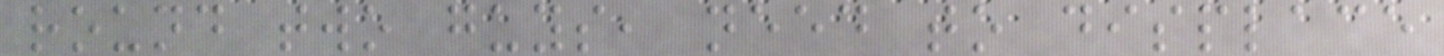round two guys, need to displace
